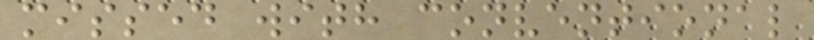missed with conventional
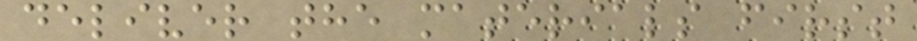deliver the materials first
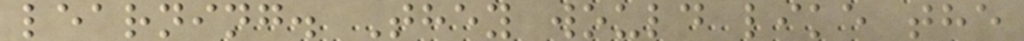learning. They would like the
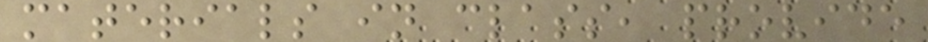materials in class, provide
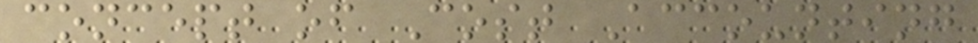concept of Cost Accounting
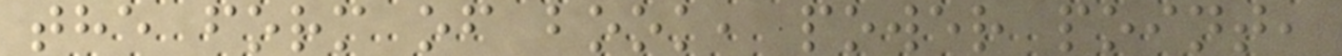the form of book, power point,
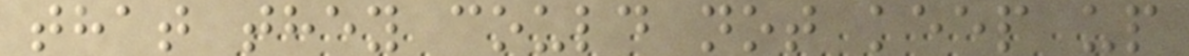that they could not keep up
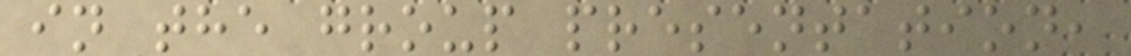in the group presentation,
